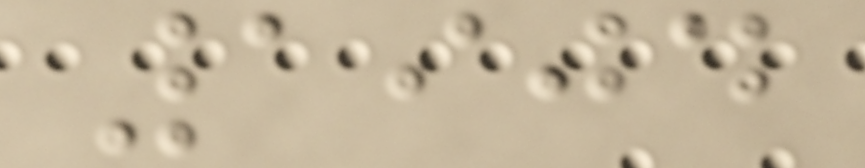1904
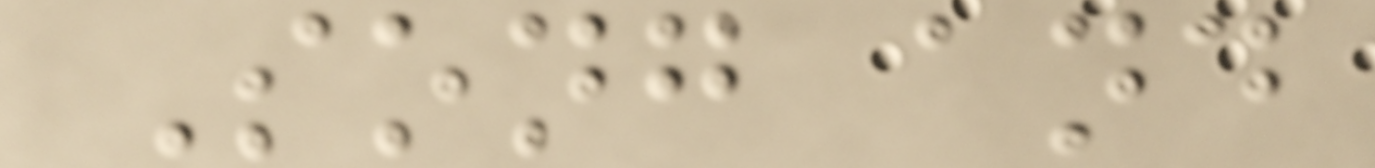Song and
